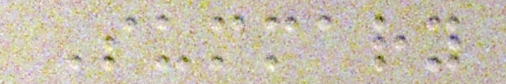Summary
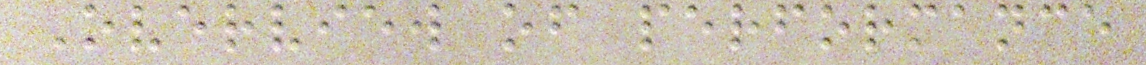Overview of performance
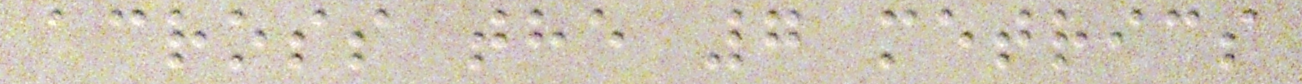across the 7 metrics
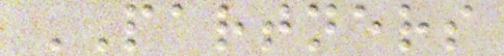PARTNERS
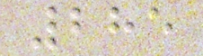285
